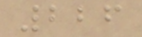226
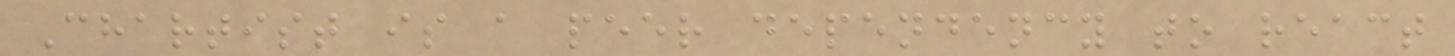Chartist is a peer dependency to react
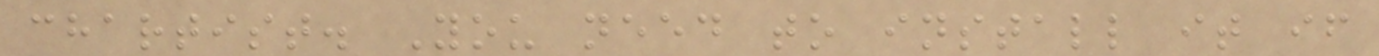chartist. You need to install it if
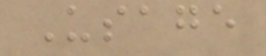Usage
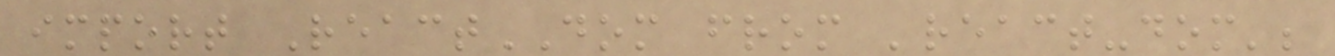import ReactDOM from 'react-dom';
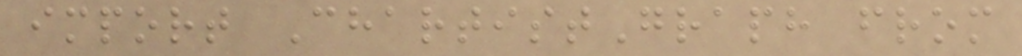import ChartistGraph from
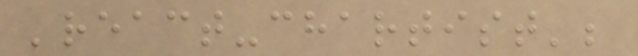'react-chartist';
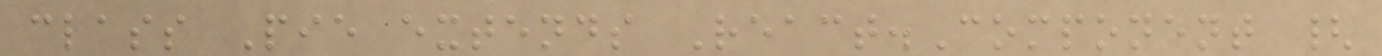class Pie extends React.Component {
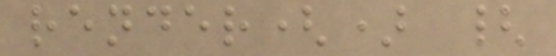render() {
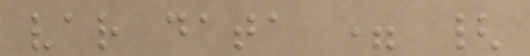var data = {
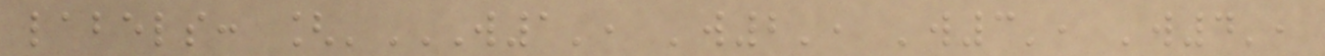labels: ['W1', 'W2', 'W3', 'W4',
